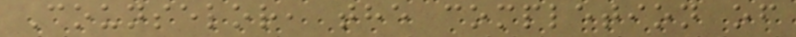Counselor, the completion of
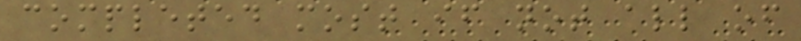completed most if not all of
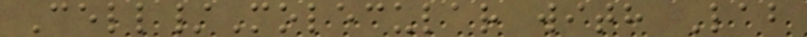Cell/Molecular with Lab
